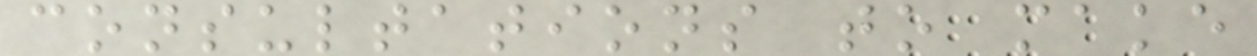consultations to make
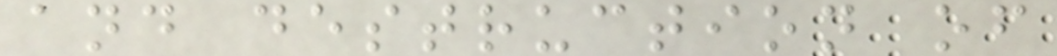and destruction of
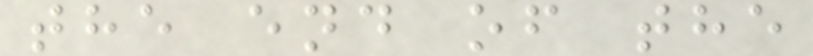the end of the
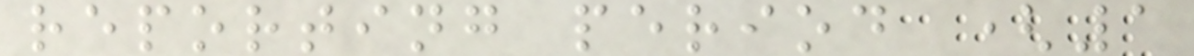reporting period (1
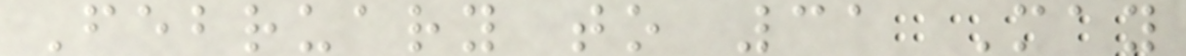February to 31 May
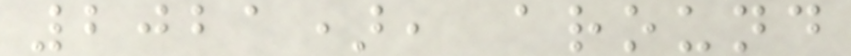2021), around
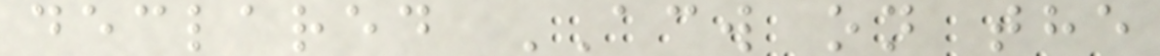declared ACW on the
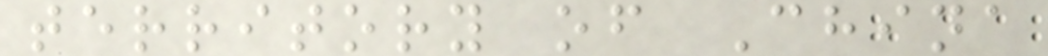territory of China
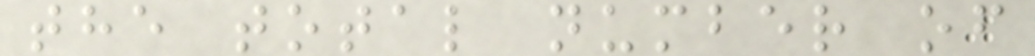the total number of
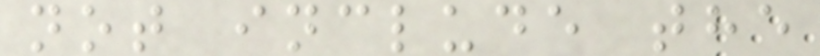not include the
